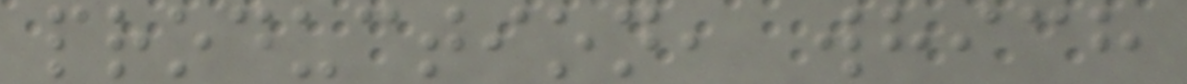production, which
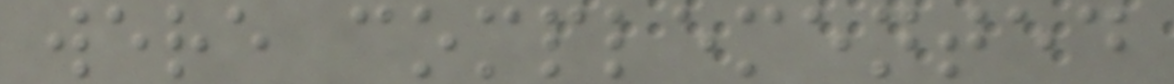were complemented
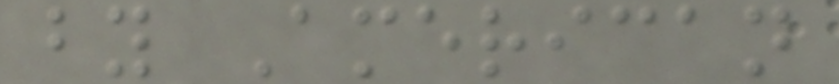by American
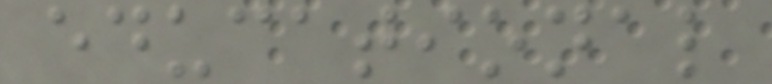educational
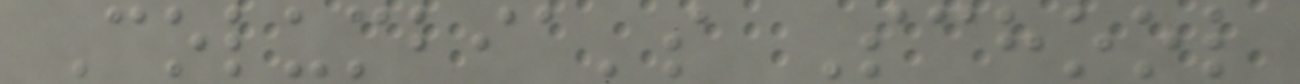Columbia's School
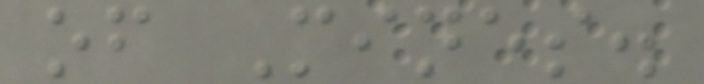of Mines.
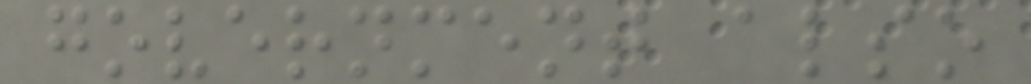government also
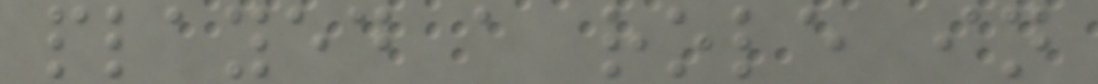played a role in
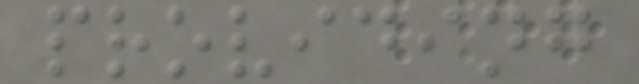providing
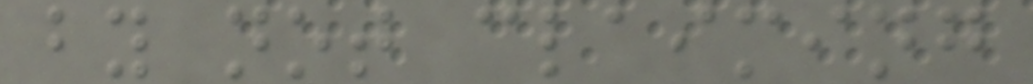by not claiming
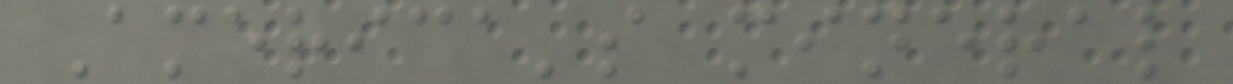America's mineral
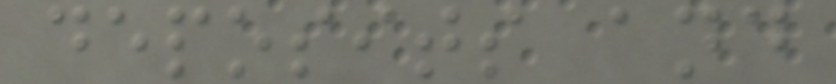deposits and
